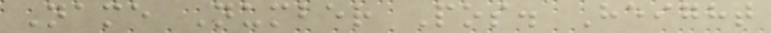Name Number Pos. Height
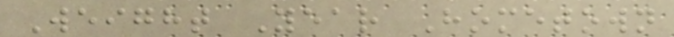Weight Year Hometown
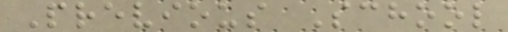Previous School
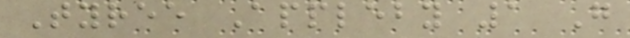Tyree Appleby 1 G
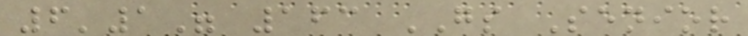6'1" 163 GS Senior
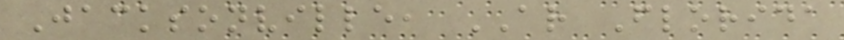Jacksonville, AR Florida
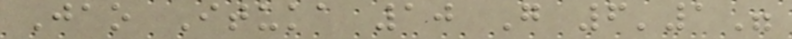Jao Ituka 10 G 6'1"
